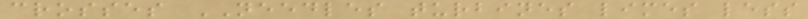crosses NEEDLES turbines limes less
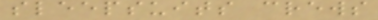sleepsuits crews
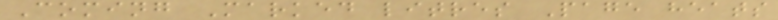Coming Marked litres Page heats
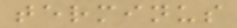terminus
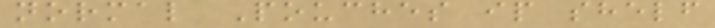normal Pouches ip shelf
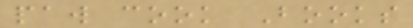paw cook Books
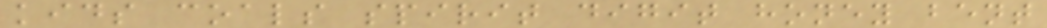kids coals spirit digit honey bent
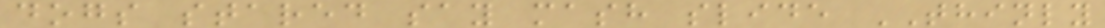dogs stared say mash slide THINLY
